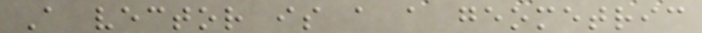A vector is a a geometric
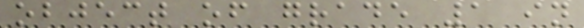object of grade 1 in
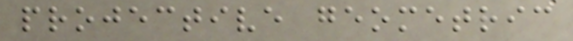projective geometric
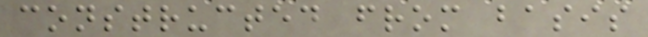constructed from basis
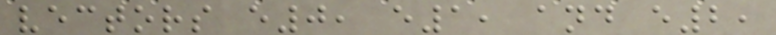vectors e0, e1, and e2,
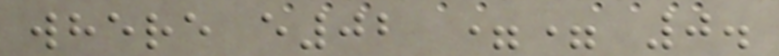where e02 == 0.
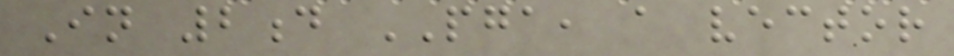In 2d PGA, a vector
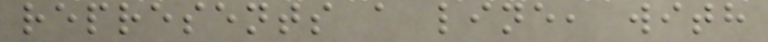represents a line, with
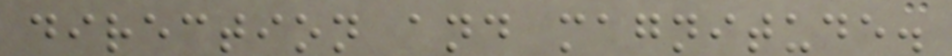direction and magnitude.
